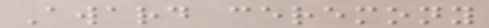Award ceremony
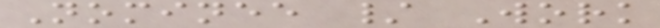Nominee / Work
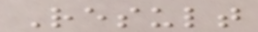Result
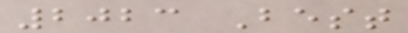2023 Best
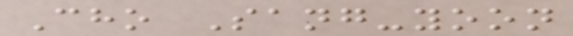Cho Sang-yoon
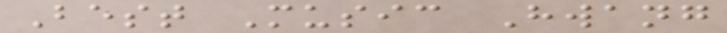Best Music Hwang
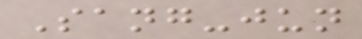Sang-jun
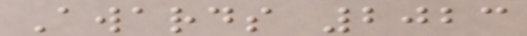Awards 2023
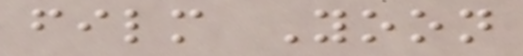film Yoon
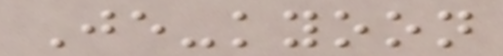Je-kyoon
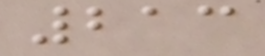213
